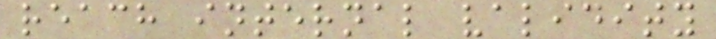reach internal validity
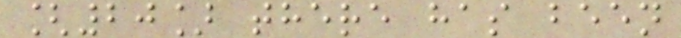[20] there has been
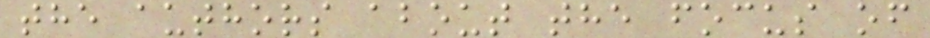the authors about the focus of
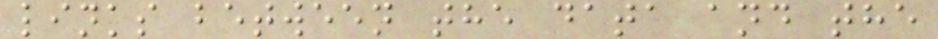links between the data and the
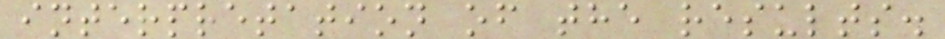interpretation of the results.
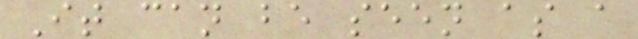It can be seen as a
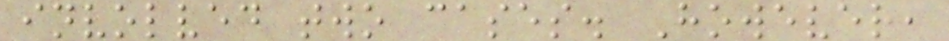involved two cases. However,
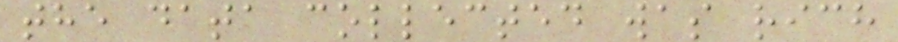the data collected was rich
